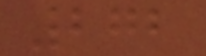272
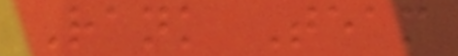Rank Team
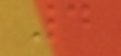4
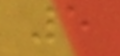5
